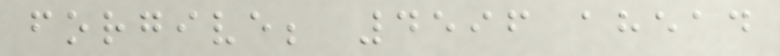forgive; 4596 ahead
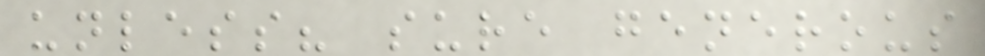unless? sure generous
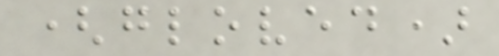(gloved)
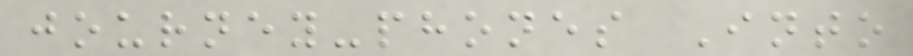journey-phones Into
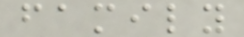family
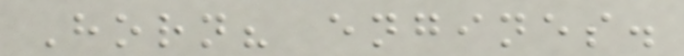Horn? engines.
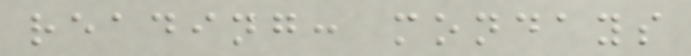reading: mondays
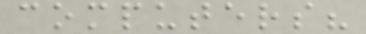computers?
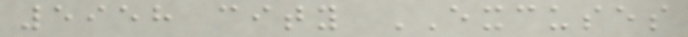5958 city EXCUSES
